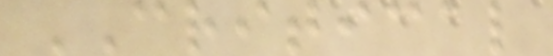CRITICAL
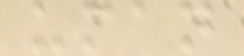uman
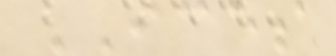ICES
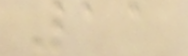11
